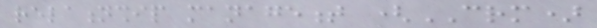relationship management (CRM)
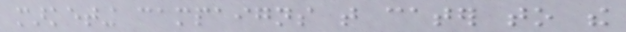marketing campaigns that cater to the
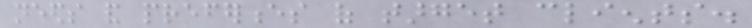needs and preferences of target clients.
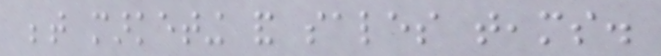between marketing and sales teams.
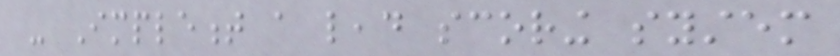- Implement a lead scoring system
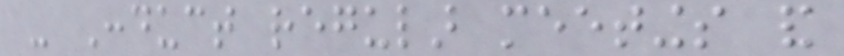- Conduct regular meetings and
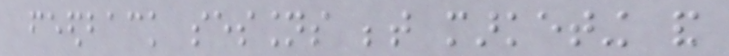feedback sessions between marketing and
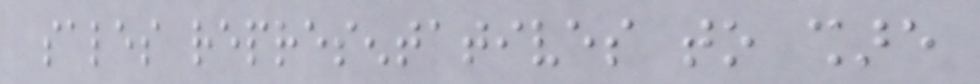sales representatives to share
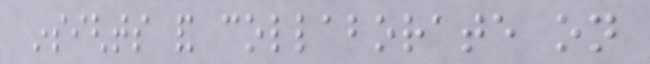insights and collaborate on
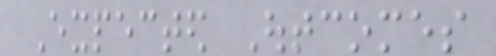Expected Outcomes
